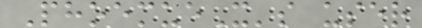PhoemueX's user
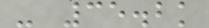- 35.2k
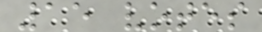15 votes
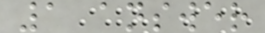1 answer
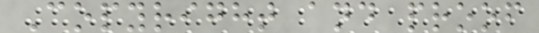Copyright and proof
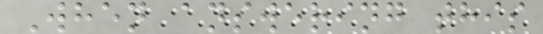When answering this
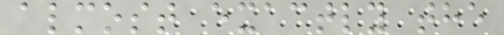almost exactly the
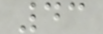43
